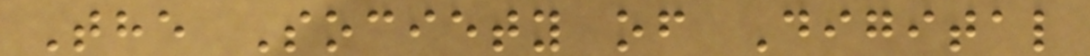The Society of Digital
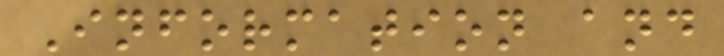Information and
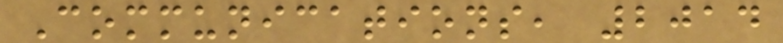Communications, 2014
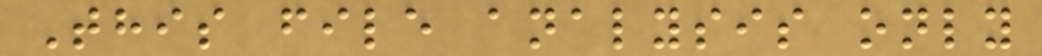This file analysis only
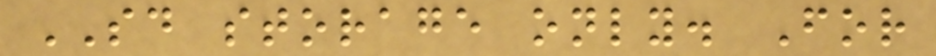SD storage only. For
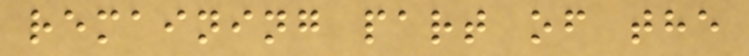remaining part of the
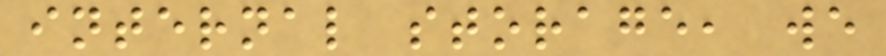internal storage, we
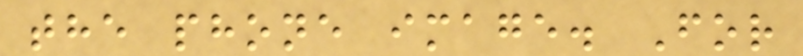the phone image. For
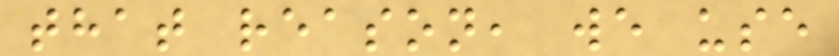that reason, we use
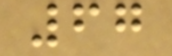67
